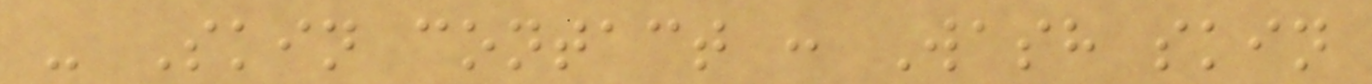- Skin contact : Wash skin
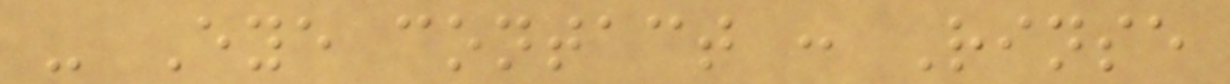- Eye contact : Rinse
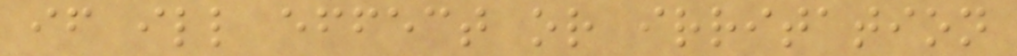if ill effect or irritation
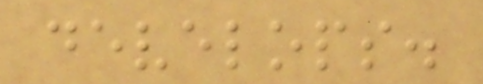develops.
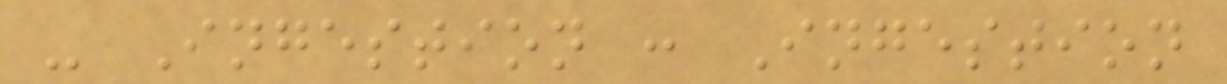- Ingestion : Ingestion
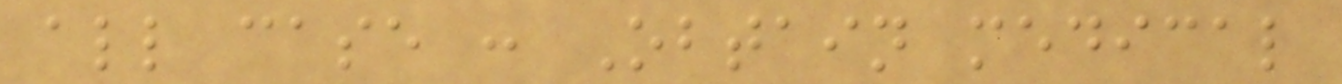all case : Obtain medical
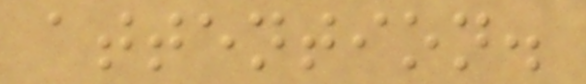attention.
